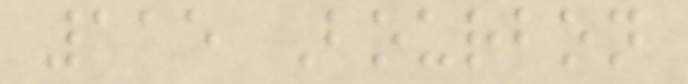115 Bourbon
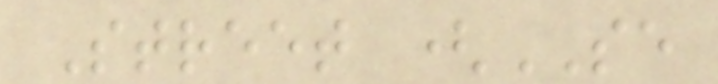Street (SE
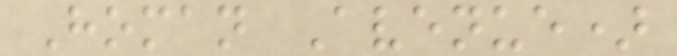Homan Avenue)
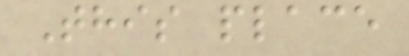This place
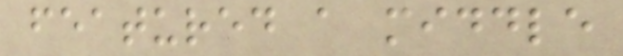featured a middle
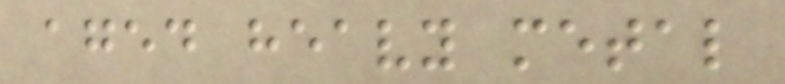aged heavy metal
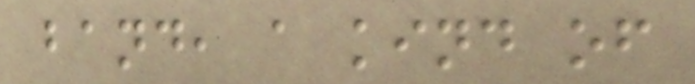band, a kind of
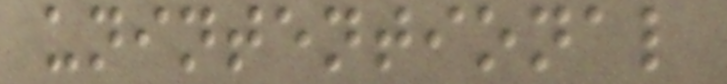unintentional
